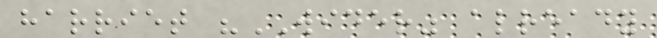harriet "WIDER" already
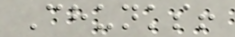Chunks!
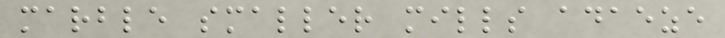marble smaller mills adaeze
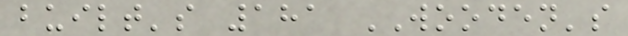built's 181 WOODEN's
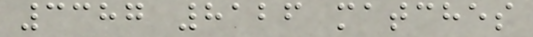3387 8126 matches
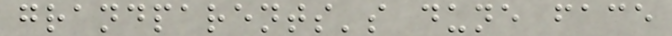grandparents's dune face
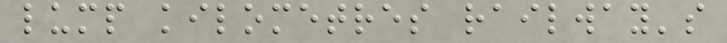lump kilometres railway's
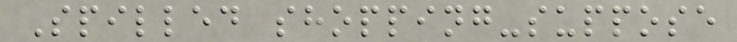Spilled shopping-suppose
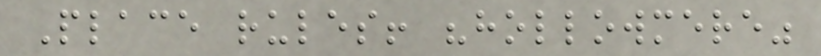Place rules! "hollowmere"
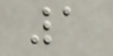1
